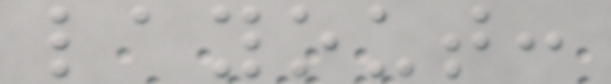layout:
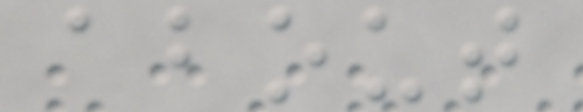about
